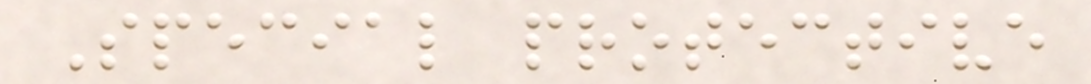Special protective
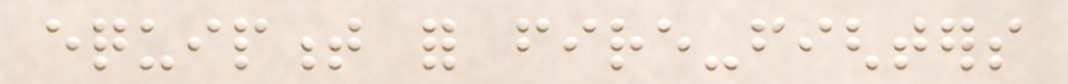equipment for fire-fighters
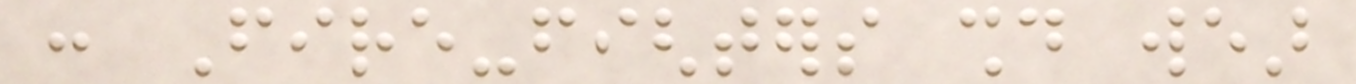: Fire-fighters should wear
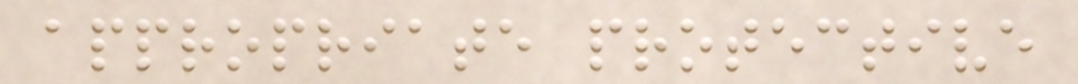appropriate protective
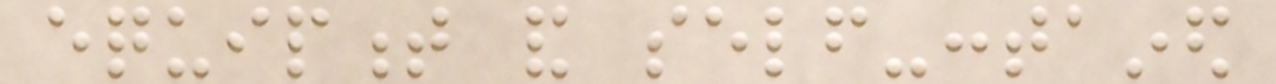equipment and self-contained
